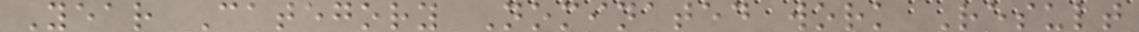Year Category Nominated work Result
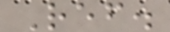Ref.
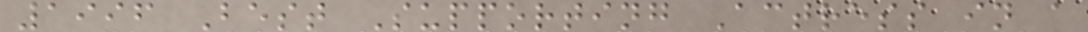1996 Best Supporting Actress in a
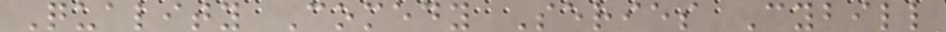Quality Comedy Series Cybill
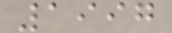1997
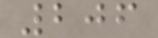206
